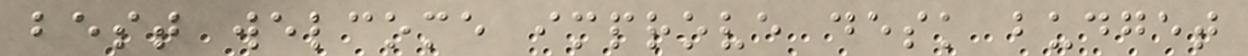best welcome improve desk budget
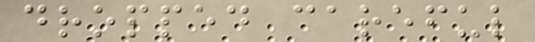dropped careful
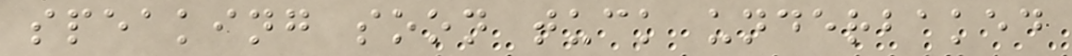speaking soon tuck underbaked
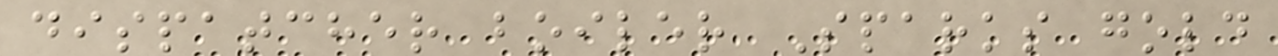dispatcher boiler Sparks gold
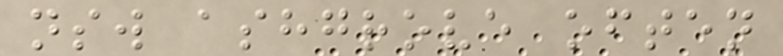nsw ashgrove often
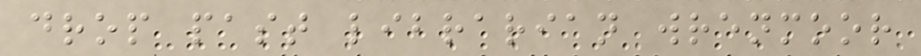drop past librarian wrenmoor
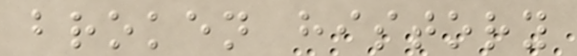broken history
